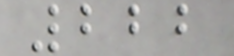222
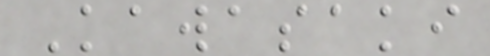Kawasaki
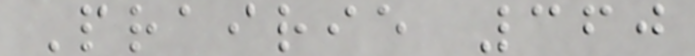Prairie 360
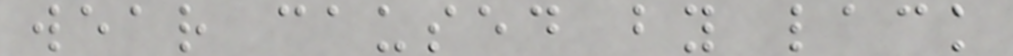wear caused by lack
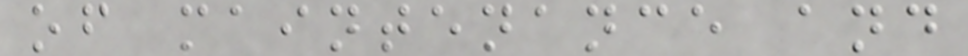of maintenance and
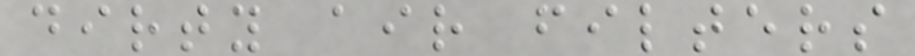dirty air filters
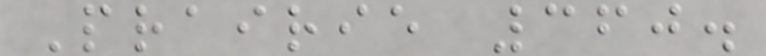Prairie 360.
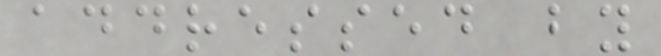addressed by
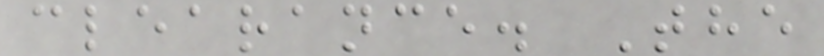clearance. The
